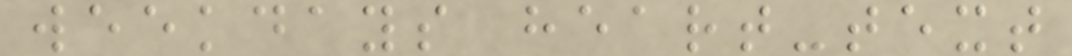weekdays heart-text
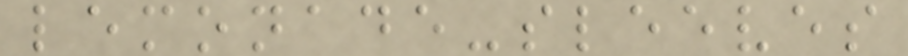lemonade-sleeves
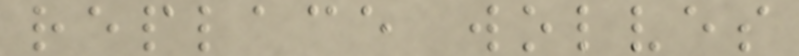replace wolves
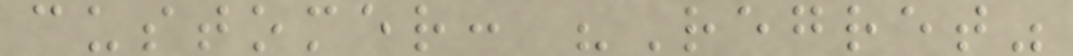customer: "Regret"
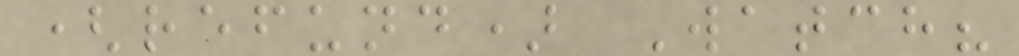(refund) Watch?
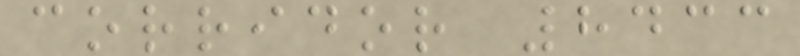corridor 8433
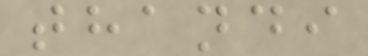thandi
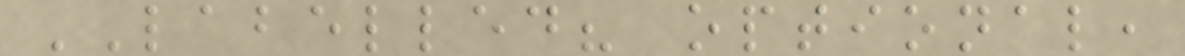LABELLED? optional,
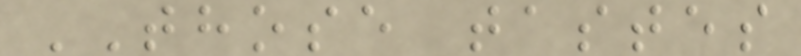THOSE tastes
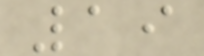19
